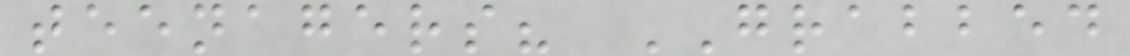teenagers? GRABBED
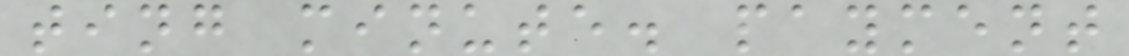ting minute. payment
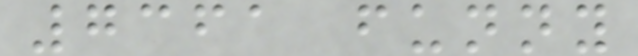7361 funny
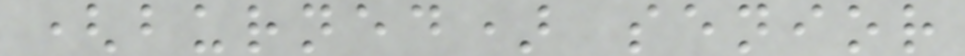(burned) senior
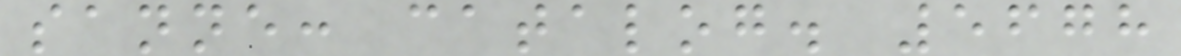sanne: catalog. 5678
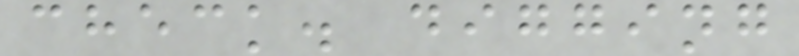check. digging
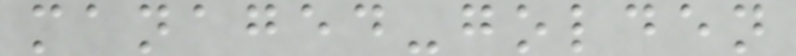managed-golden
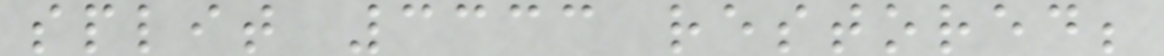split 3333 restored;
